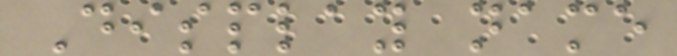Display name
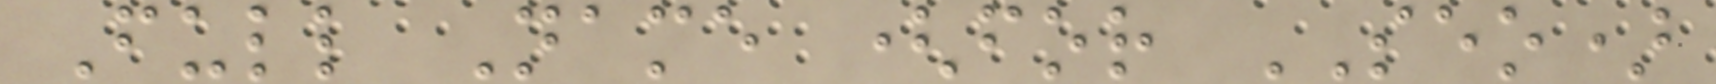Full Name (for SEO)
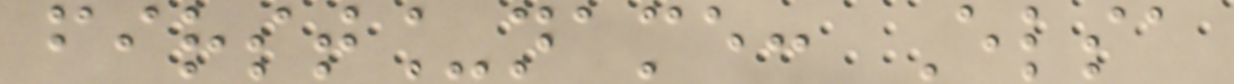first_name: Elsa
